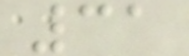31
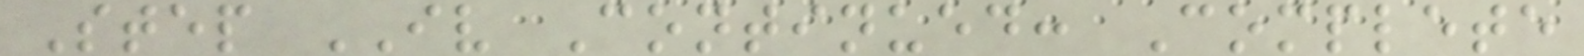Step IV Continued: Complete
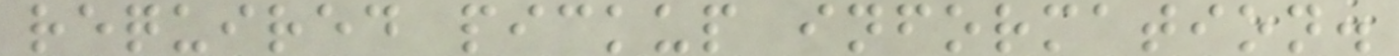required pickup information.
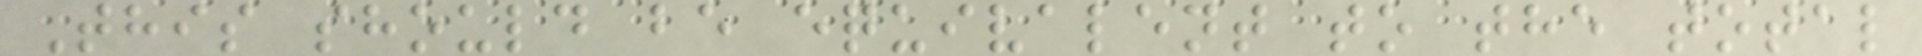This should be equivalent to the total
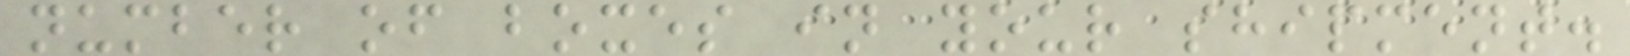number of boxes in your shipment.
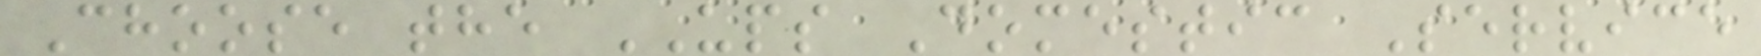Choose the UPS Domestic Service
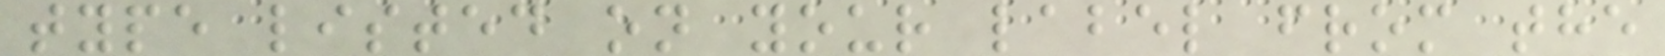type listed on your label from the
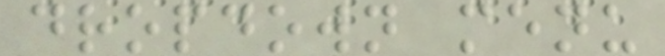dropdown menu
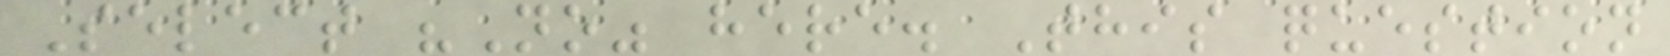Select "No" here. This question
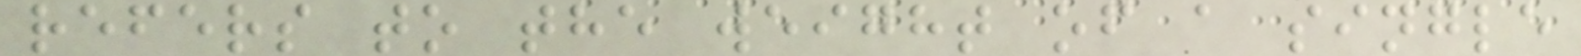refers to the weight of a single
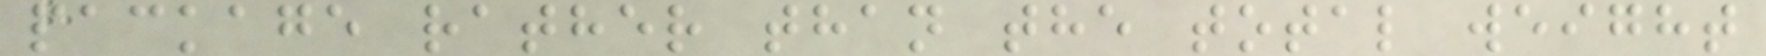package rather than the total weight
